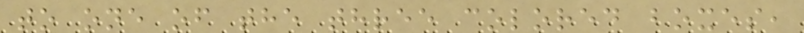to one of the three colored boxes,
